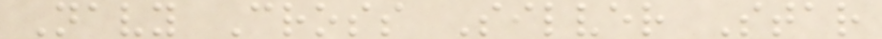Navy Cross Silver Star
